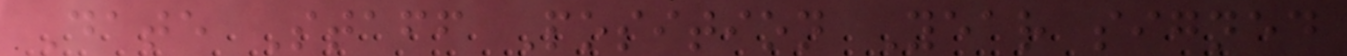Date Staff Position Year signed
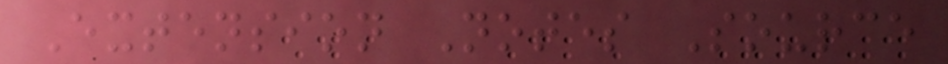Extension Notes Source
